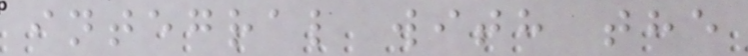integral with the
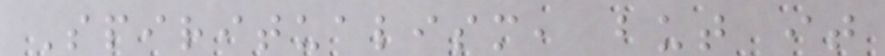Spiritualism, but it
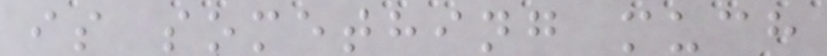is something much
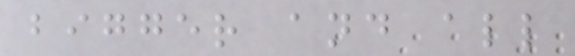bigger and all
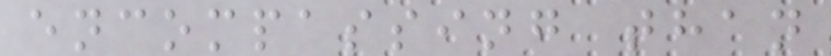encompassing than
